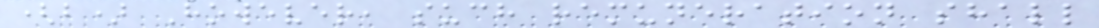(b) However, such remuneration shall
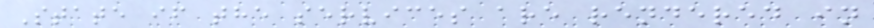State if the services are rendered in
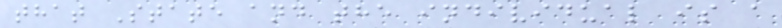that State and the individual is a
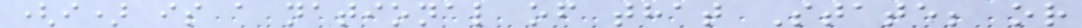(i) is a national of that State; or
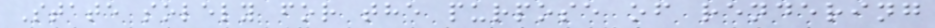State solely for the purpose of rendering
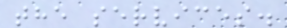the services.
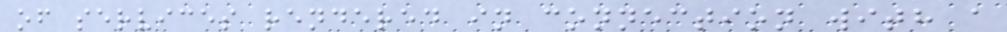of services rendered in connection with a
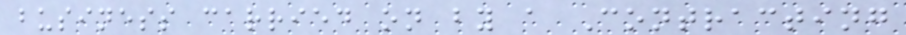business carried on by a Contracting
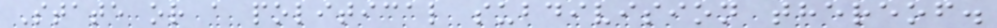State or a political subdivision thereof.
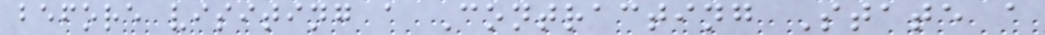before visiting a Contracting State a
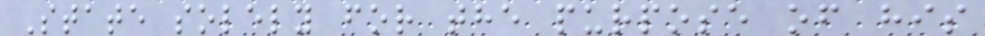State solely for the purpose of his
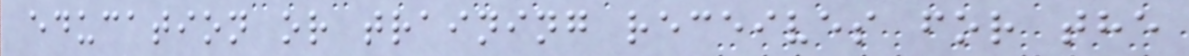education or training receives for the
